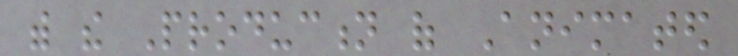with the Production of Animated
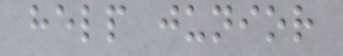help junior
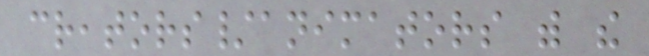creators/animators with the
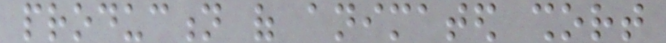production of animated short
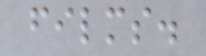films.
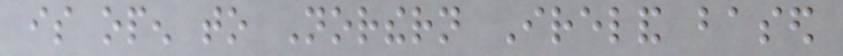is open to Northern Ireland based
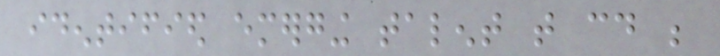identified emerging talent that could be
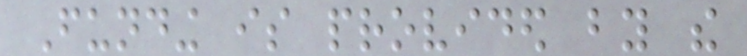Funding is provided by the
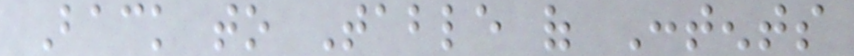Back to Table of Contents
